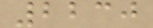2230
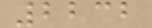2232
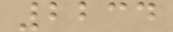2234
